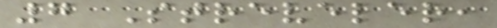7 Streveler,
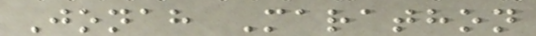Jonah Marathon
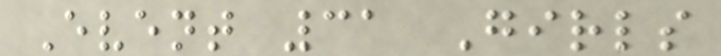Event 31 Girls
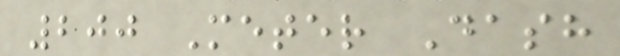200 Meter Dash
